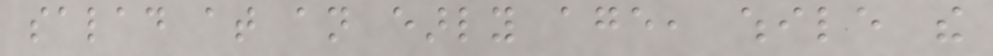salad at an early age, while the
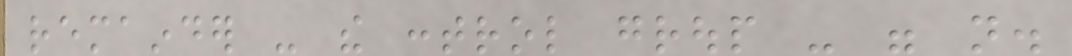remainder - the control group - were not.
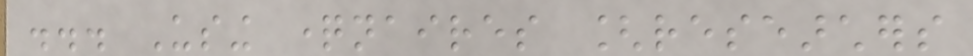... Using questionnaires [researchers
